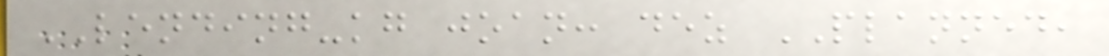LENDING-kg joan: dez PLANNED,
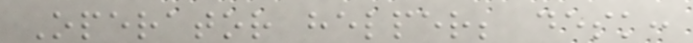Operator helper; desk:
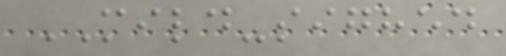MILD-sighed
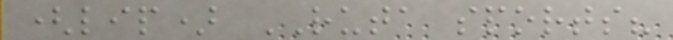(lip) RUTA sports?
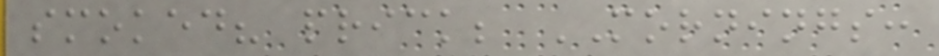smoked? prick; MORNINGS:
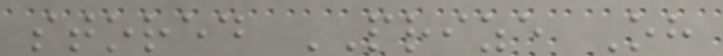stored PRIZE Oh
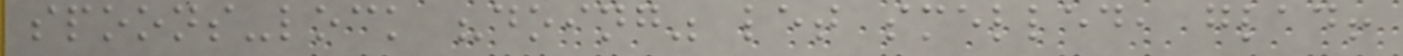spoons-lock "doing" let smelled, glad!
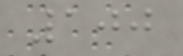100
